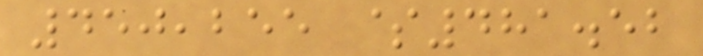450,255 $481.52
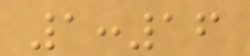1:16
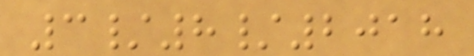3/8/2018
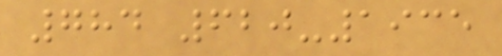784 620-1935
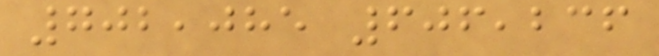702,085 606,236
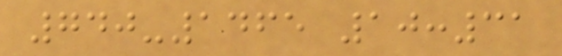740-1465 10:31
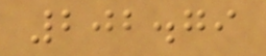202.79
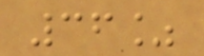36%
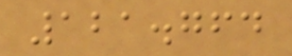121.764
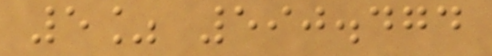5% 590.474
